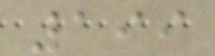199
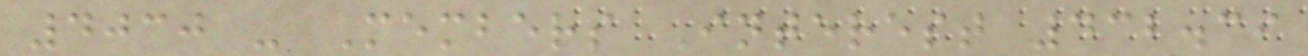4030 - Members Interest 432.39
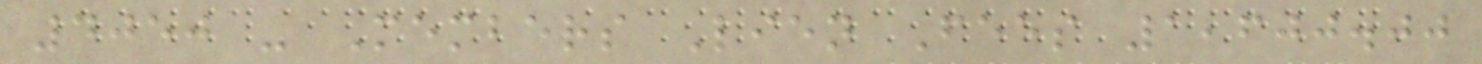4050 - Members Lien Fees 1,600.00
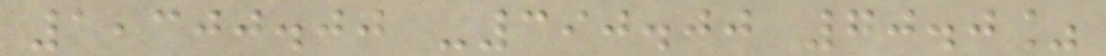1,300.00 -390.00 70.0%
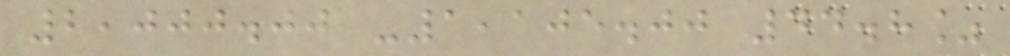2,000.00 -1,105.00 44.8%
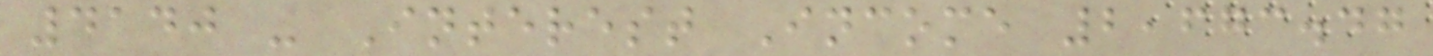4140 - Interest Income 2,673.47
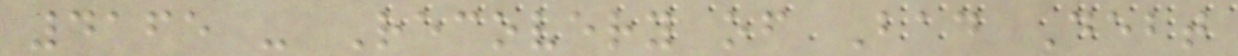4165 - Recovery of Bad Debt
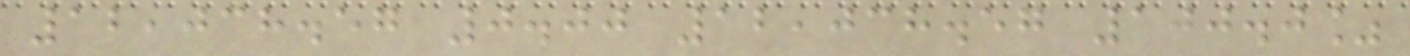12,038.57 0.00 12,038.57 100.0%
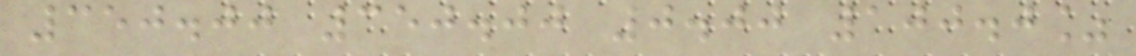350.00 350.00 0.00 100.0%
